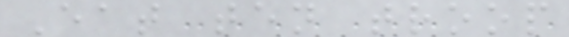Eat ten troop
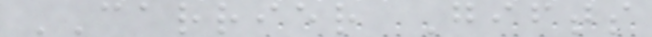CARRIER Gifts
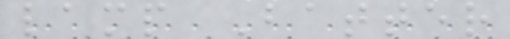lamp Batter
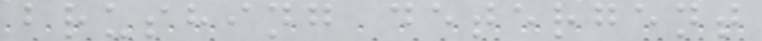brushing detergent
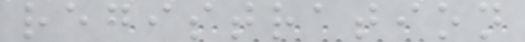registration
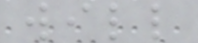will
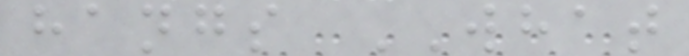hangs WHAT
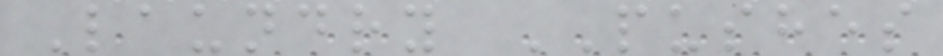Laundry PUSHES
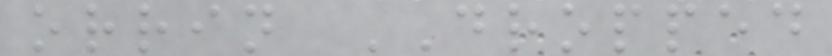orrin DROPPED
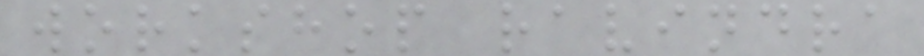workshop ravindra
